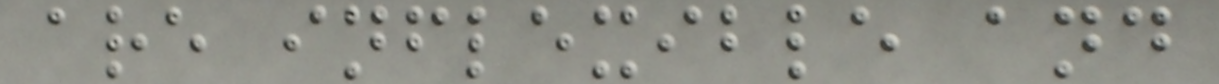are inflexible and
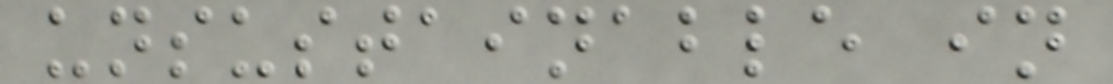unsustainable in
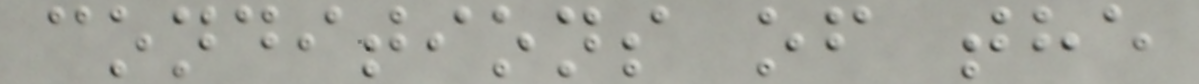conditions of the
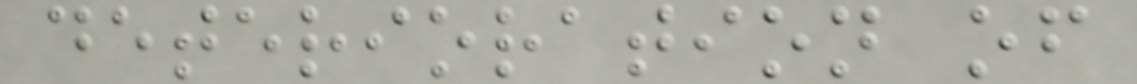deterioration of
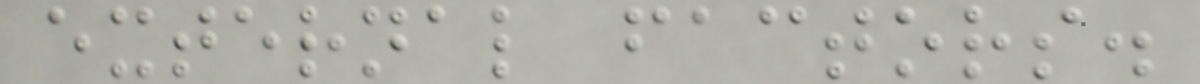external factors.
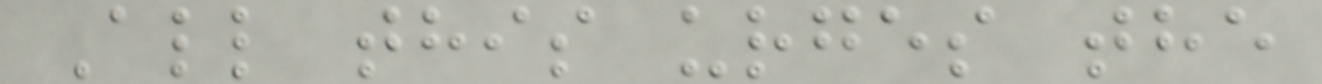All this urges the
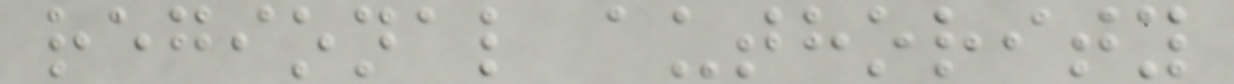regional authority
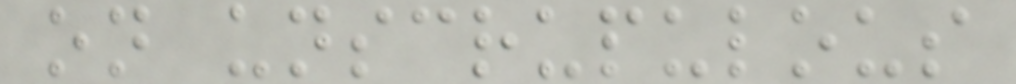on unscrupulous
